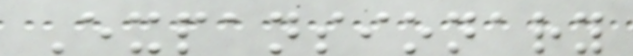Expansionary
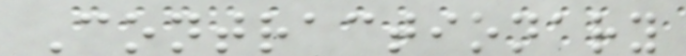Contractionary
